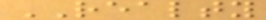REALTY
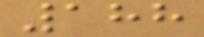188
